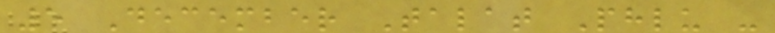5 December Talat Phlu -
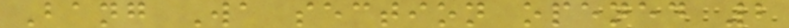Bang Wa section opened 2
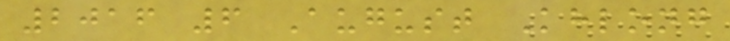2016 6 August Khlong
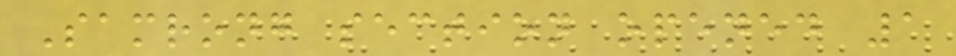Samrong section opened 1
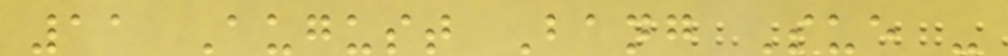11 August Bang Sue -
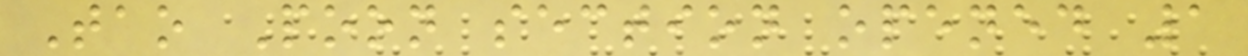Tao Poon section opened 1
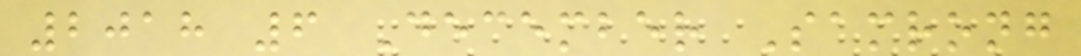2018 6 December Samrong
